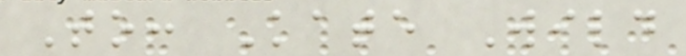To: Kate Wild
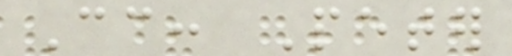Cc: Peter
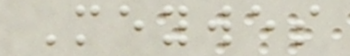Meywes
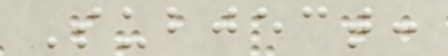Subject:
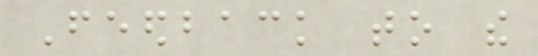Feedback to the
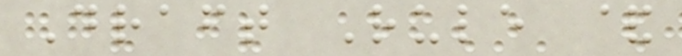Draft Rule &
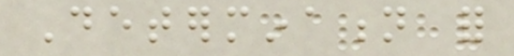Determination for
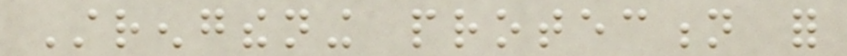Strengthening protection for
